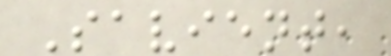Savient,
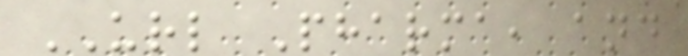URL Pharma, and
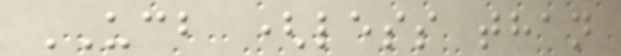UCB (less than
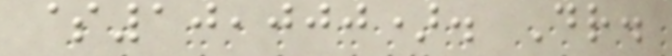$10,000). Dr.
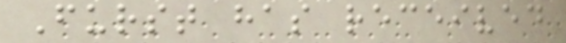Furst has received
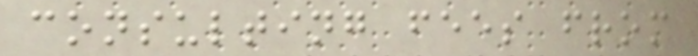consulting fees from
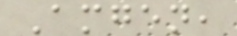Amgen,
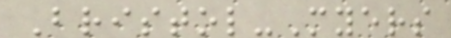Bristol-Myers
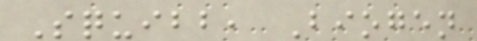Squibb, Biogen
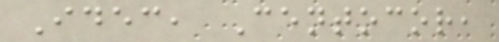Idec, Centocor,
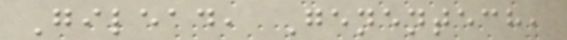Gilead, Genentech,
